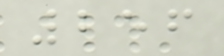256
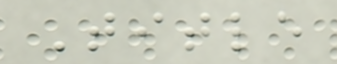Title
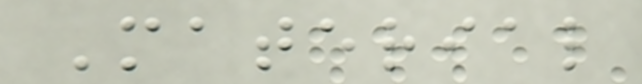Material
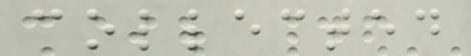collected
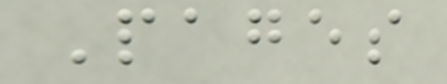Pages
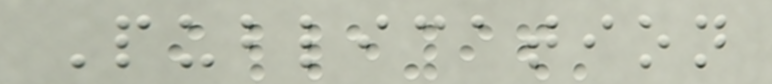Publication
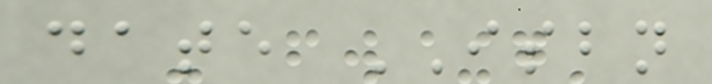date ISBN
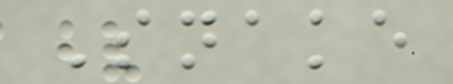Snake
